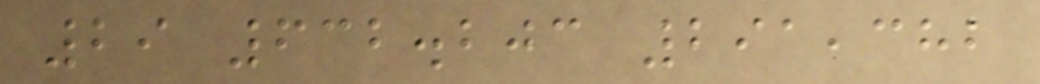29 632.203 291,382
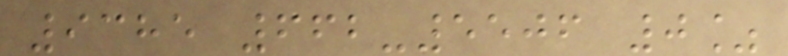9385 662-5506 0%
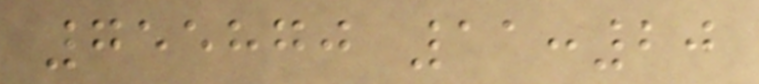755870 11:20
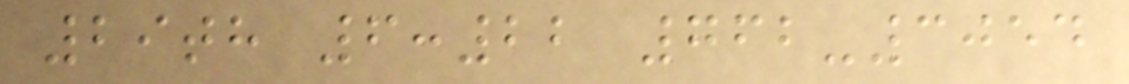29th 6:22 762-3054
